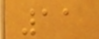11
